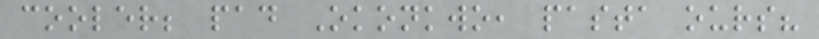cooler; pad Okonkwo, pasta ours?
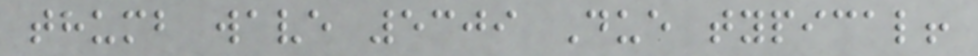thumb wave 5309 Due typical!
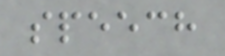speech
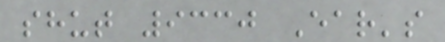shut 9330 Ear's
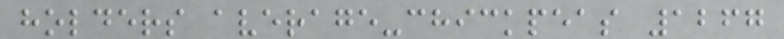holders average-chickpeas 1267
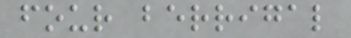four berrigal
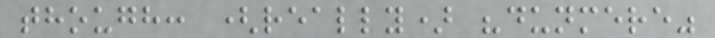though: (really) "dunmere"
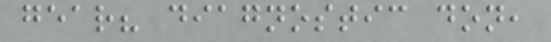gear? diagnostic don,
